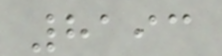8193
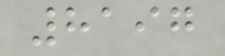8197
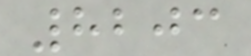8203
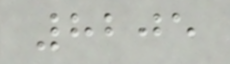8205
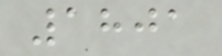1801
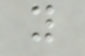y
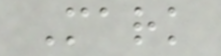Mark
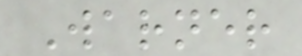Warner
